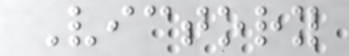Victory
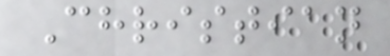Christian
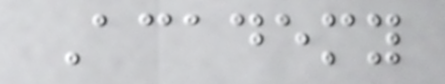Academy
